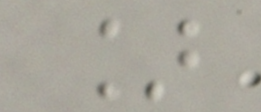]
